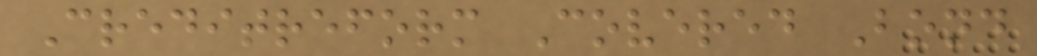Creditreform Covered Bond
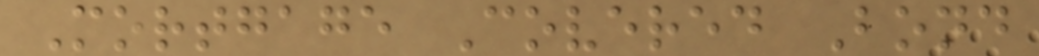Mortgage Covered Bond
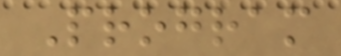Program
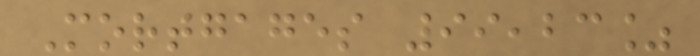Mortgages 99,23%
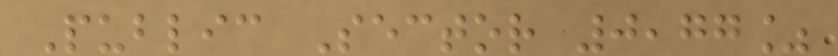Public Sector 0,77%
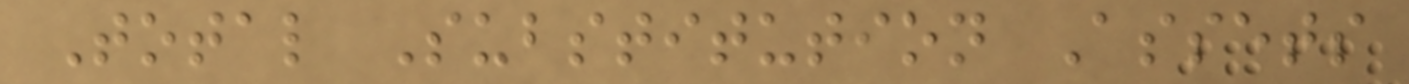Total Substitution Assets
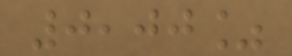0,00%
